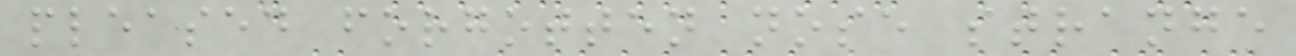pleased forgotten nose strange
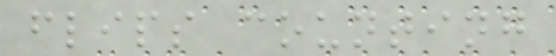flips counting
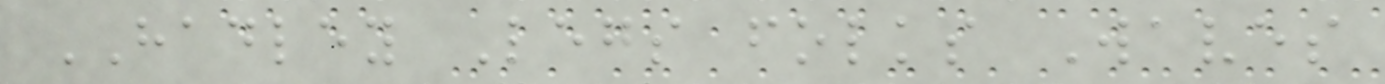HADLEY Legs folks Waves
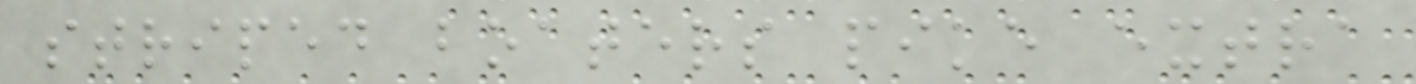striped boaters pike extra
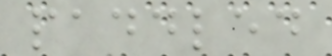paddled
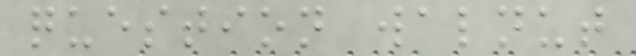question walnut
